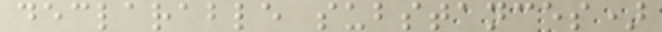declarable substances)
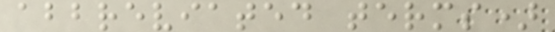abbreviated terms)
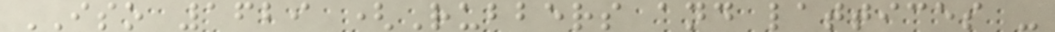ISO 1629 (Rubbers and lattices -
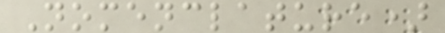Nomenclature)
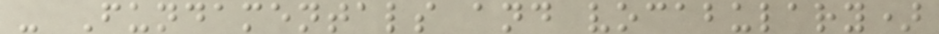- Fundamentals and vocabulary)
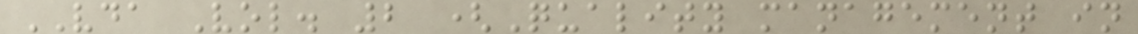VDA Vol. 2 (Quality management in
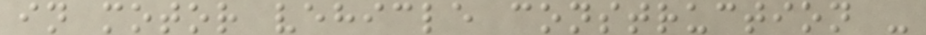in motor vehicle construction -
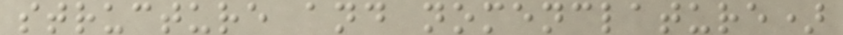structure and nomenclature)
